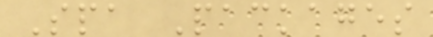Spa Packages
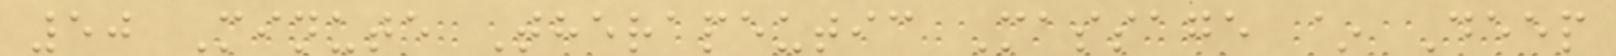50 Minute Therapeutic Massage ~ Deep
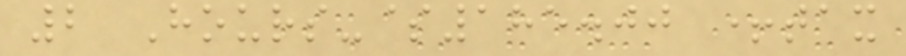2 Hours-$185.00 +tax
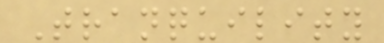Tranquility
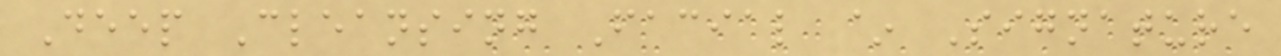Deep Cleansing Facial ~ Signature
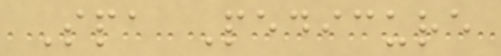Spa Pedicure
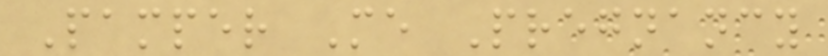Pamper Me Pregnancy
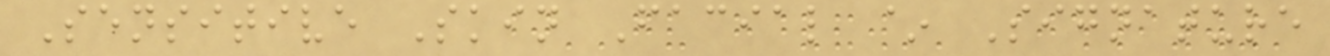Sensitive Skin Facial ~ Signature
